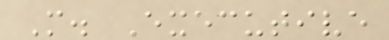M. Executive
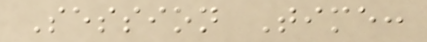Session Time:
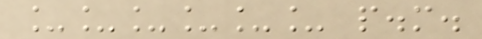______ p.m.
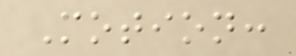Motion:
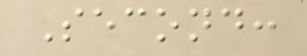Second:
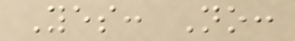Yes: No:
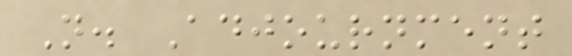N. Adjournment
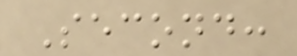Second:
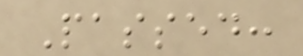Passed:
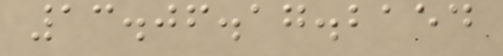13.06.17.2154
